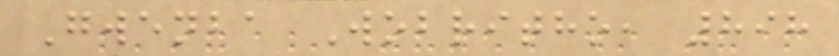Gwenba Wobritho, 898
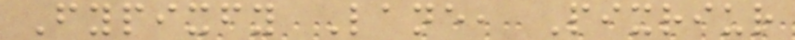Fypixfy Lane, Pixriur
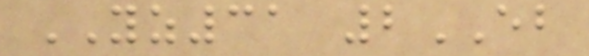YZ31 2EB
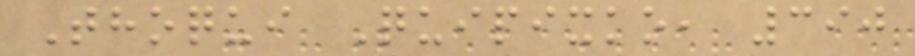Thoqui Quipixko, 390
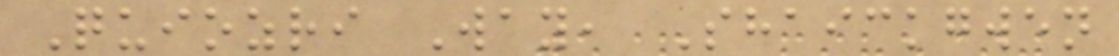Quiozri Way, Shaickgwen
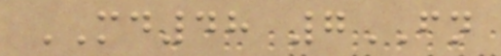MD48 7FN
